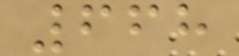668
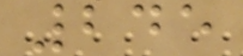245
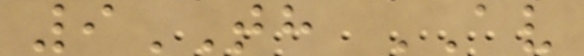9TH AV
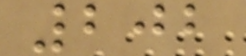202
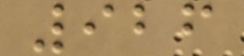926
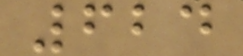624
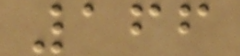166
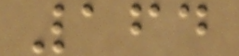164
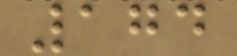174
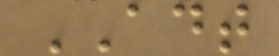ADT
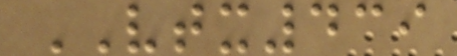VTX439
